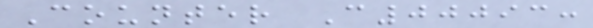Counter C00093:
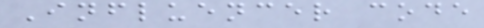Influencer code
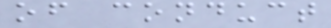of conduct
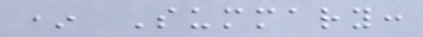* Summary:
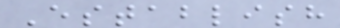Establish
